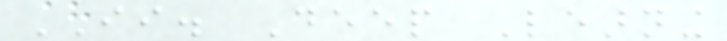II. Deep Learning
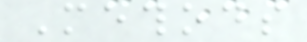Methods
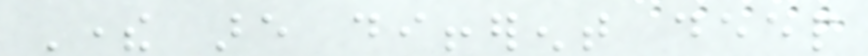There are different deep
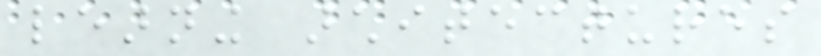learning architectures
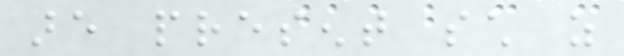are present such as
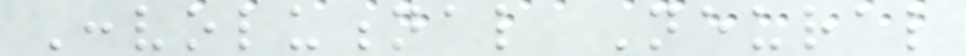Convolutional Neural
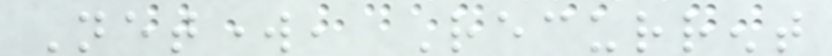Network, Recurrent
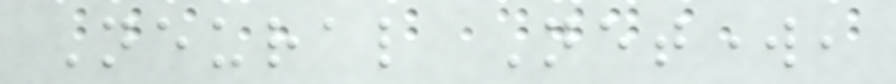Neural Network,
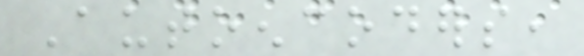Autoencoders,
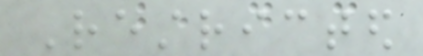Restricted
